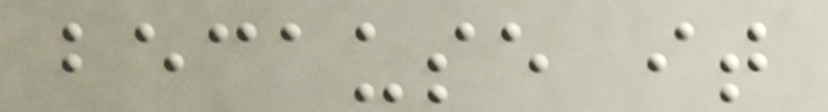because it
